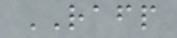RAFP
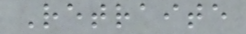Retraite
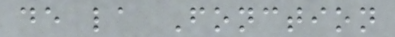de la Fonction
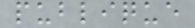publique
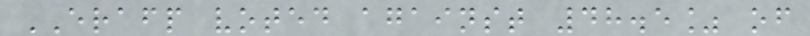ERAFP voted against 48.5% of
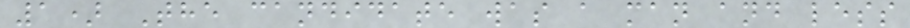1) The candidate was a man and less
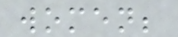women;
